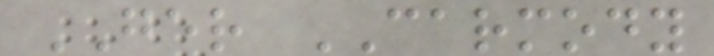GER CARMODY
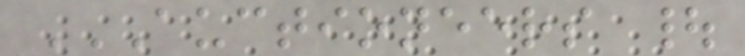AUCTIONEERS |
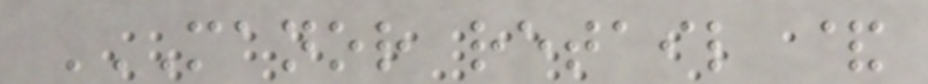MANOR RETAIL &
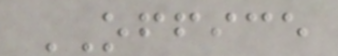OFFICE
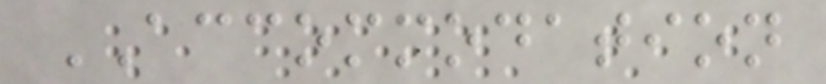ACCOMMODATION
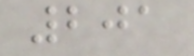201
